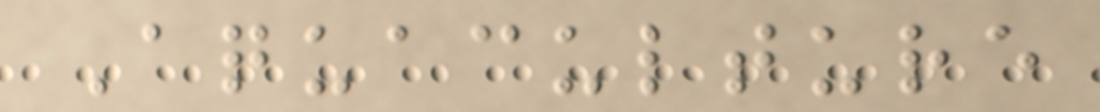Aquaculture
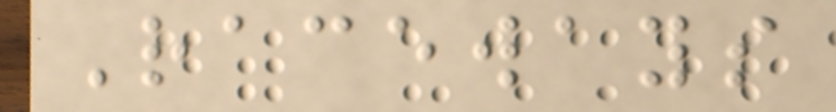Raceways
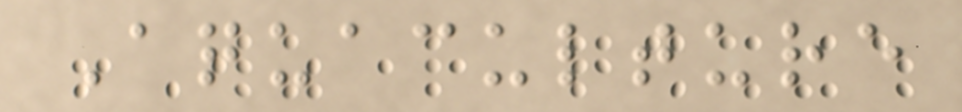Aquaculture
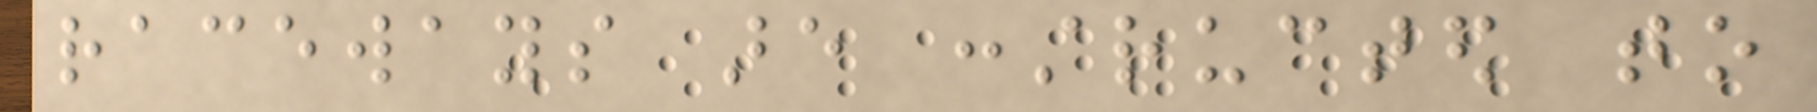raceways are constructed to
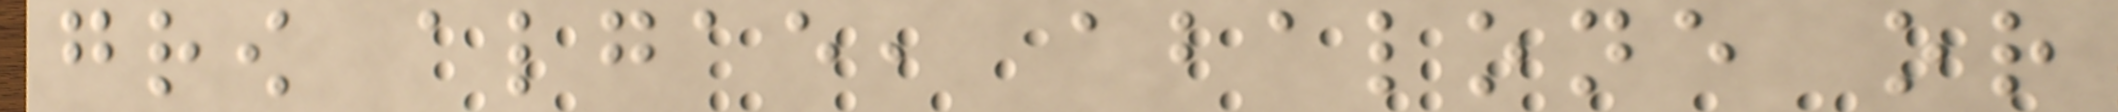grow algae, abalone or
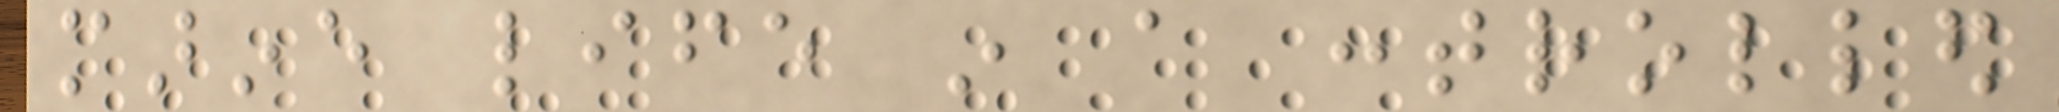marine life in a controlled
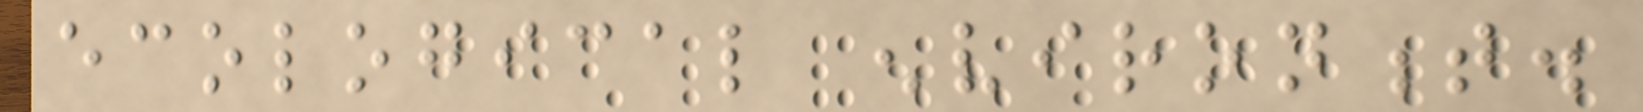ecological environment.
